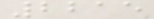2215
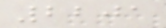2201
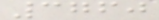3760
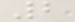2
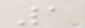1
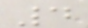4
